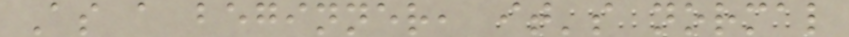As a beginner, it's normal
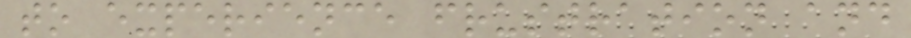to experience frustration and
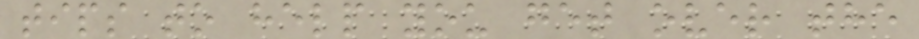tips to help you get over the
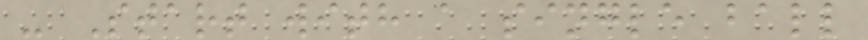- Start with a single ball
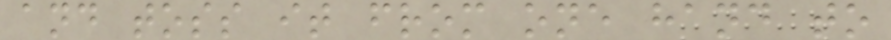and toss it from one hand to
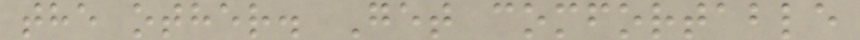the other. Get comfortable
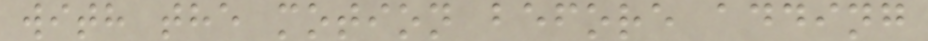with the motion before adding
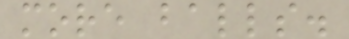more balls.
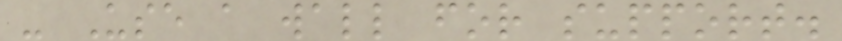- Use a wall for support.
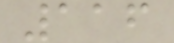116
